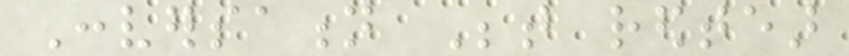Conversation Between redtear
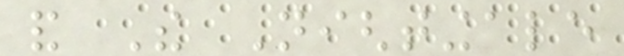and The Nightingale
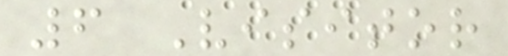6 Visitor
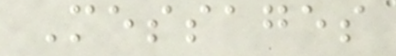Messages
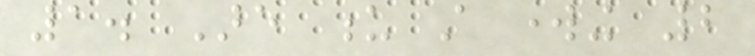1. Are u still working 2
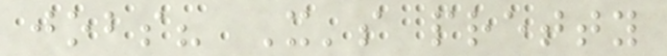jobs? It's pretty
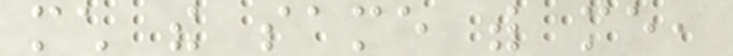much the same with me,
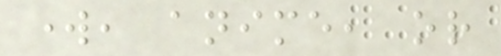work, anime, or
